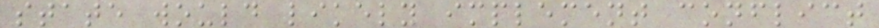state would likely implement conflict
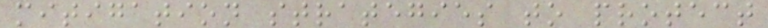mitigation strategies to protect
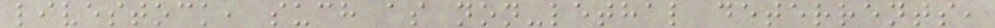livestock, such as non-lethal deterrents,
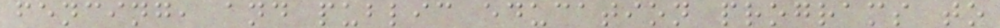fencing, and public education programs to
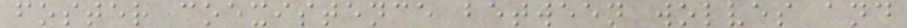foster coexistence between wolves and
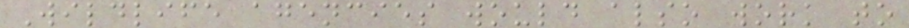Wildlife agencies would also work to
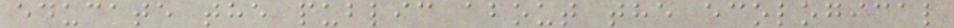educate the public about the ecological
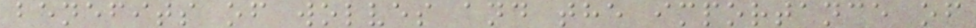benefits of wolves and the importance of
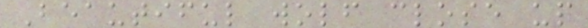Beautiful wolf close up
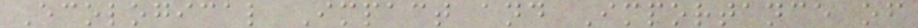Ecological Impact and Importance of
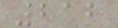212
